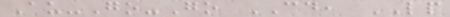Au-Go-Go CD, LP
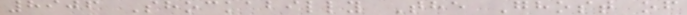8906 Shockabilly The Ghost of
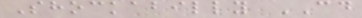Shockabilly CD
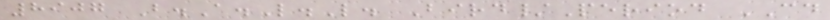8907 B.A.L.L. Bird/Period CD
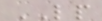LP
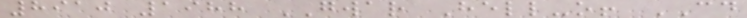8910 1988 GWAR Hell-o! CD
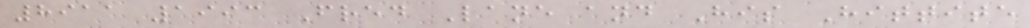8911 1993 Fred Lane and His Hittite
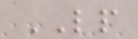LP
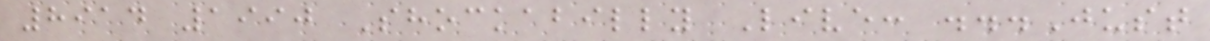8914 1990 Shockabilly Live: ...Just
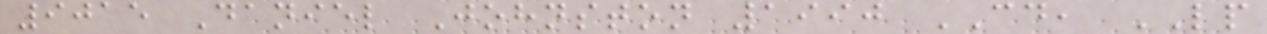9015 Daniel Johnston 1990 CD, LP
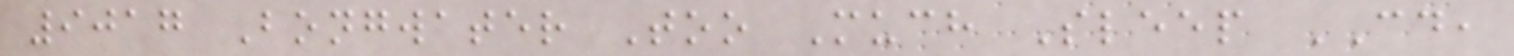9017 Bongwater Too Much Sleep CD,
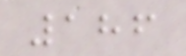186
